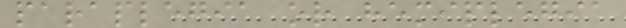paraplegia or hemiplegia
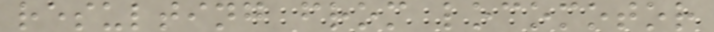resulting from locomotor
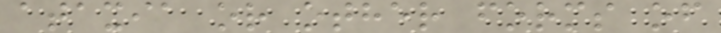ataxia or other forms of
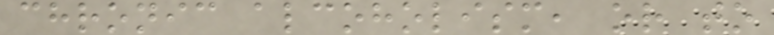chronic alcoholism, or to
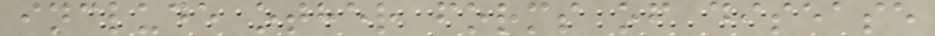include other forms of disease
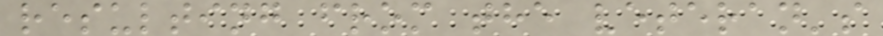resulting from the veteran's
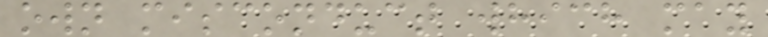own misconduct which may
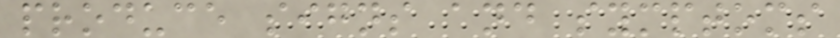produce signs and symptoms
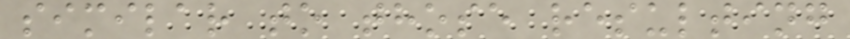similar to those resulting
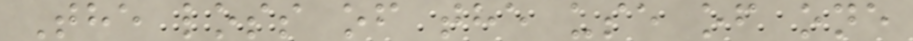The loss of the use of one
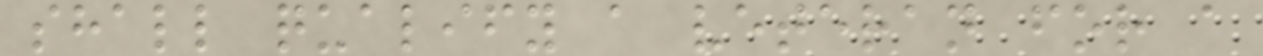shall qualify a veteran for a
